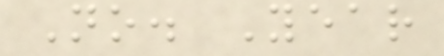No. Year
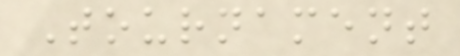Tournament
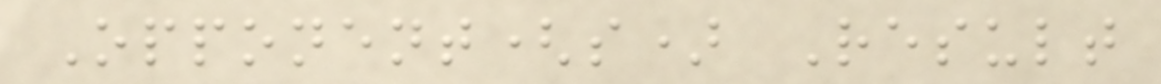Opponent(s) Result
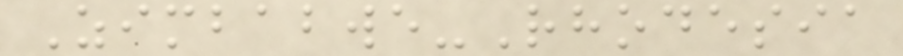Zimbabwe-Rhodesia
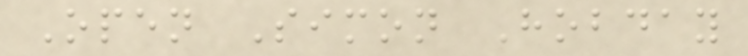Open Simon Hobday
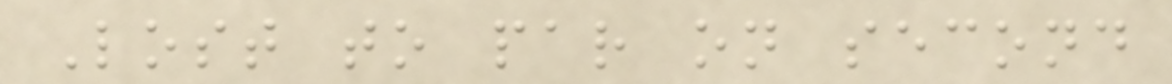Lost to par on second
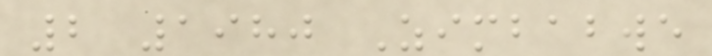2 1980 Zimbabwe
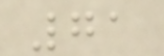71
